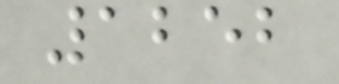1252
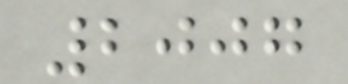2007
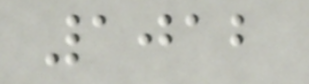1012
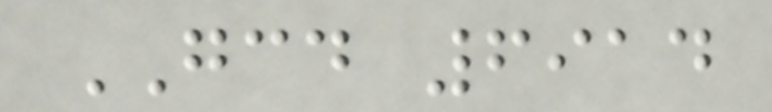GCD 6914
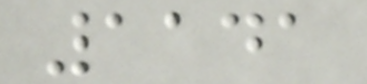1141
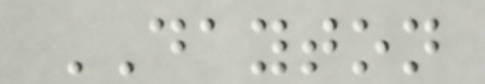DAYTON
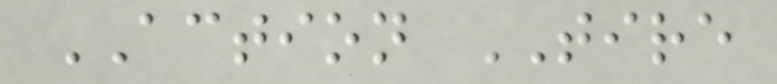ACTION TIRE
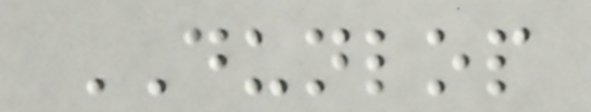DUNLOP
